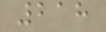218
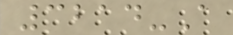3214-A
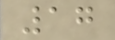17
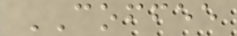COFFEE
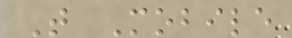T Mobile
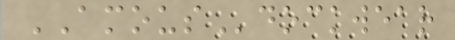AMOUSdockwear
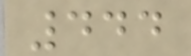444
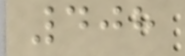408
